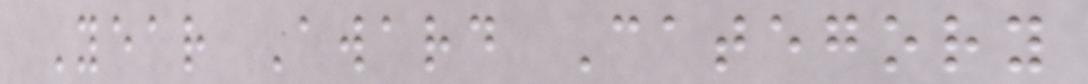Year Award Category
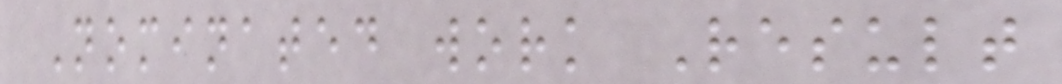Nominated work Result
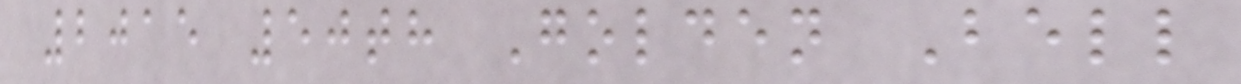2015 50th Golden Bell
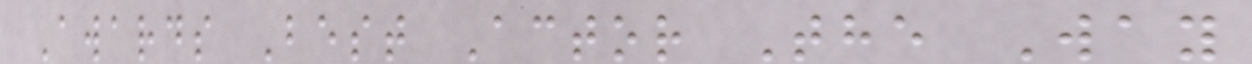Awards Best Actor The Way
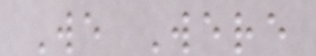We Were
